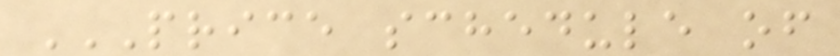PRICE SCHEDULE OF
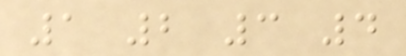1 2 3 4
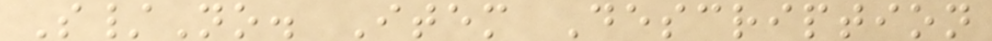S/No. Item Description
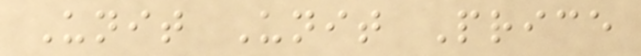Unit Unit Price
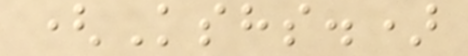(Kshs.)
